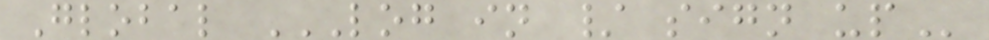Global LOG IN / SIGN UP
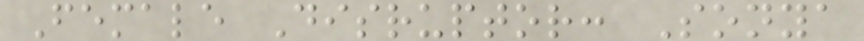Female Disruptor: Sonya
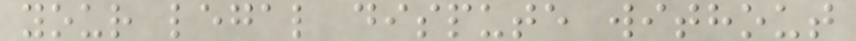your legal dispute without
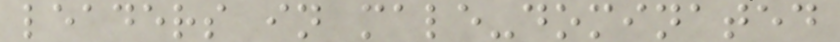leaders in male-dominated
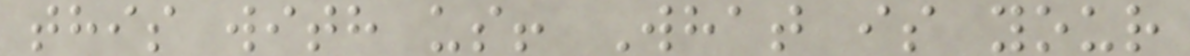this with us! What is your
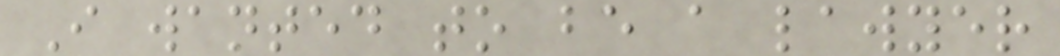I wanted to be a lawyer
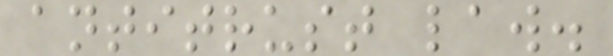antitrust law.
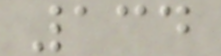134
